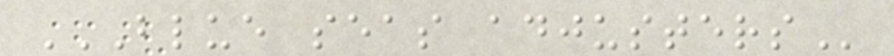BLUE SEAS ADJUSTERS
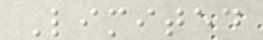Limited
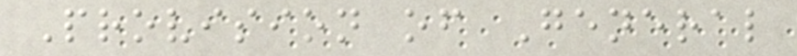Provision of General
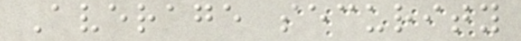Average security
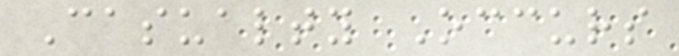Casualty Occurs
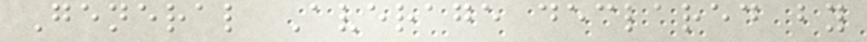General Average declared by
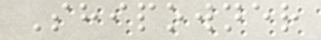Shipowner
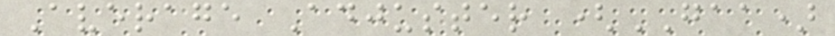Average Adjuster (GAA)
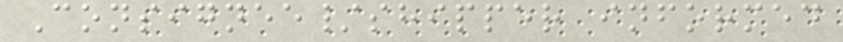Consignee/shipper informed
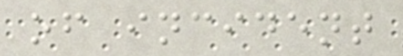of incident
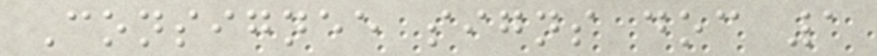Consignee signs doc 1
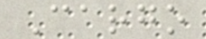Cargo
